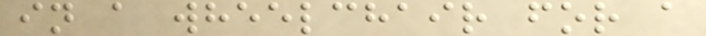in a wheelchair for a
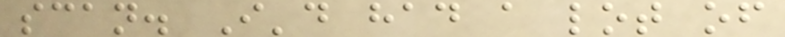scan. I'd had a lot of
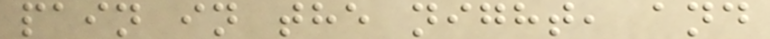pain in the night, and
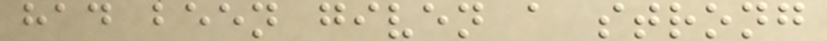had been given a strong
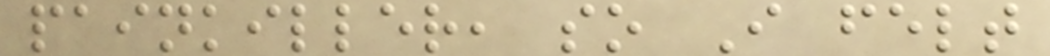painkiller, so I felt
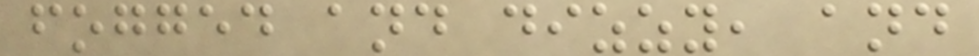fogged and dizzy, and
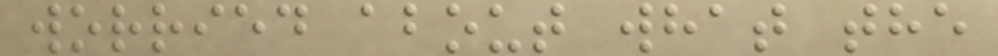worried about what the
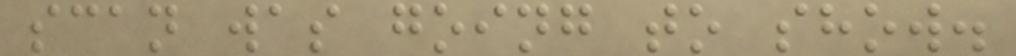scan was going to show.
